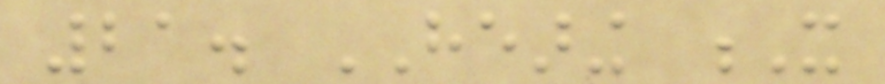21. HEARING X
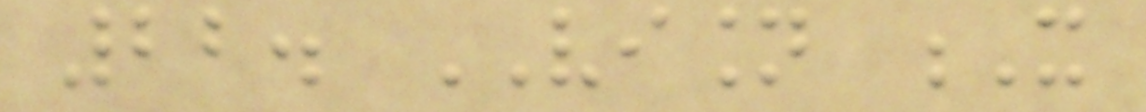22. VISION X
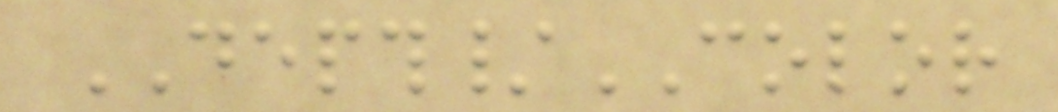DEPTH/COLOR
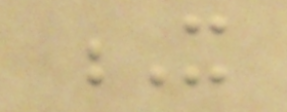X
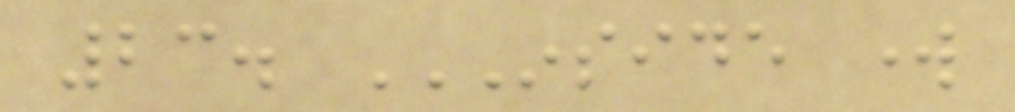23. INSIDE WORK
